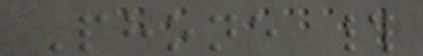Phone #
